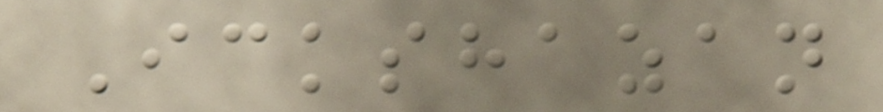Ickshazan
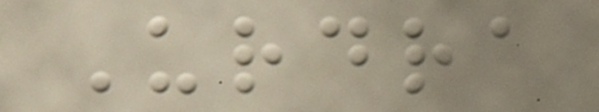Urdra
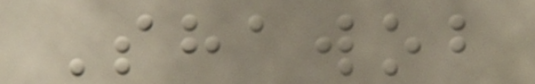Shawob
